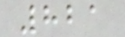821
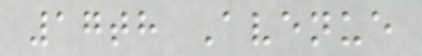17th Avenue
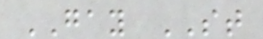GAY ST
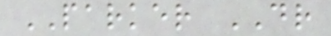PARKER DR
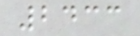2433
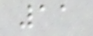11
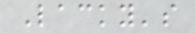Lacky's
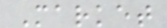Market
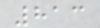813
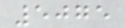5075
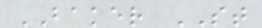BAKER ST
